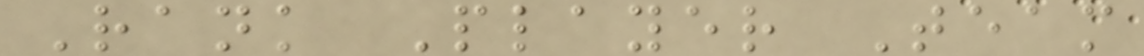Rank Player Team
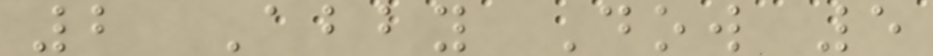2 Abby Dow 5
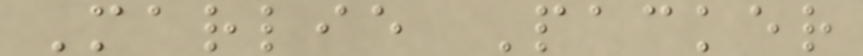Marlie Packer
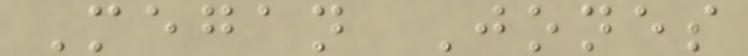Megan Jones
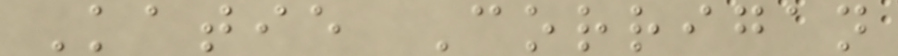Katie Corrigan
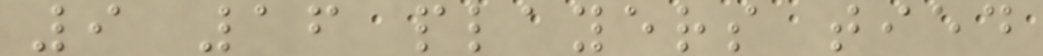9 16 players tied
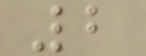2
